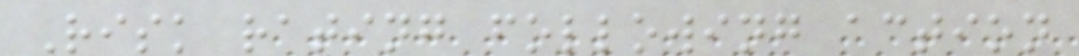Risk rating following action
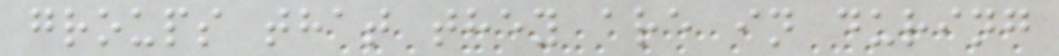groups that they are in during
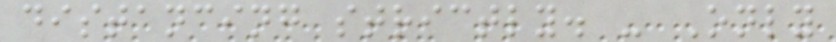distancing strictly. - Only
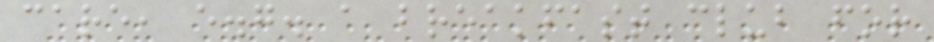care, e.g. a breakfast club for
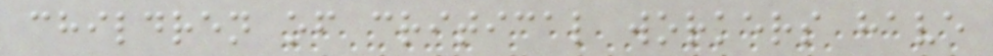children of critical workers have
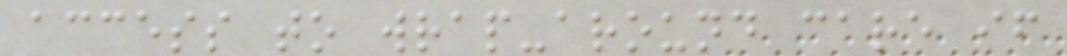access to wrap-around care if
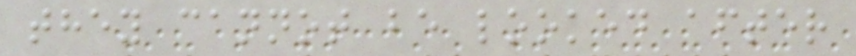they cannot be looked after
